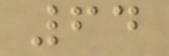64
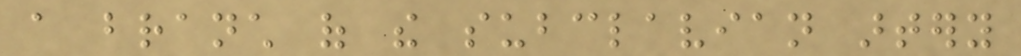a branch of the subclavian artery
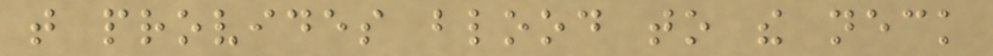that provides blood to the neck
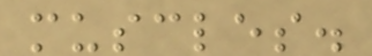muscles.
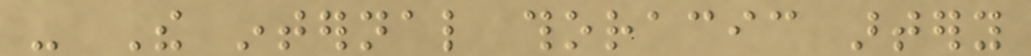- The internal thoracic artery
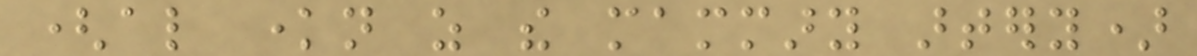(also known as the mammary artery)
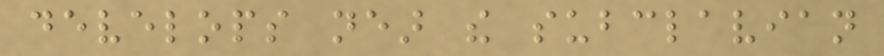develops near the subclavian
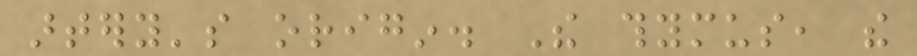artery's origin. The thymus, the
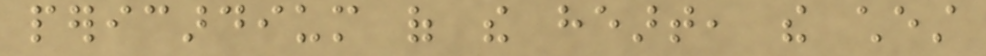pericardium of the heart, the chest
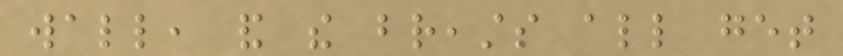wall, and the breasts all get
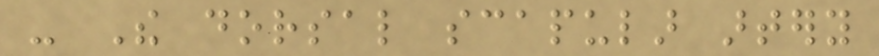- The dorsal scapular artery
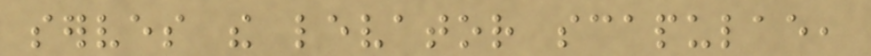serves the levator scapulae,
